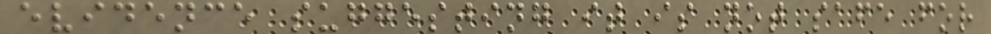evidence suggesting it is not safe for
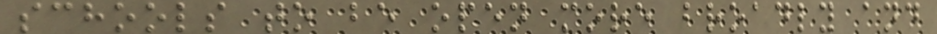schools to be open more broadly and
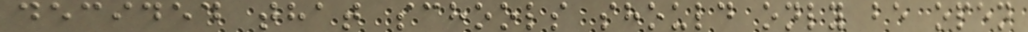decided that schools should only be open
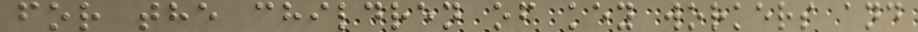for the children of key workers and
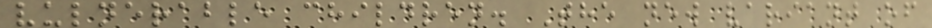vulnerable children. The new variant of
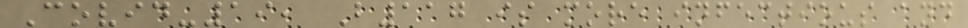Covid-19, B117 is more infectious and
